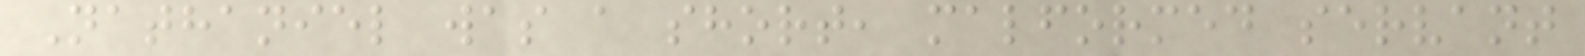Nathaniel was a short, malformed servant
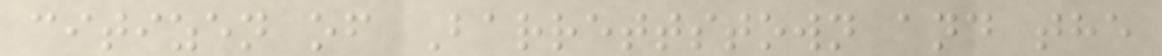citizen of Barrettstown and the
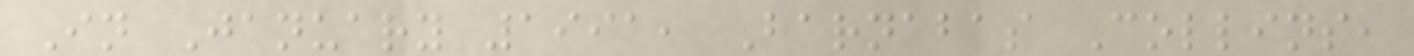In January 1991, Barnabas Collins,
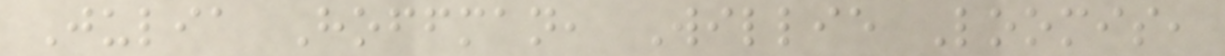Julia Hoffman, Willie Loomis,
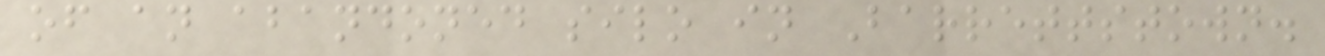of an abandoned silo in Barrettstown.
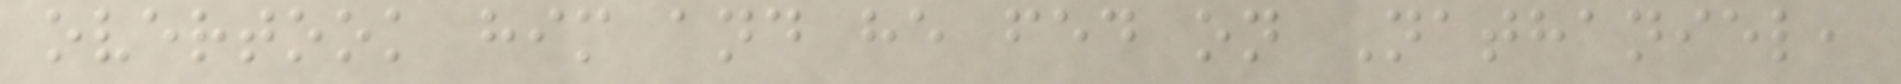overtook him and he fed on Nathaniel,
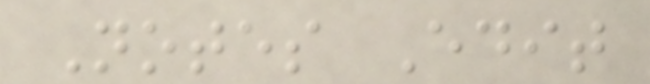Notes Edit
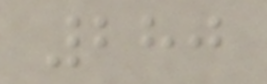280
